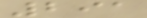291
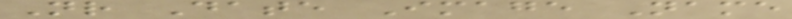Nr Date Image Name
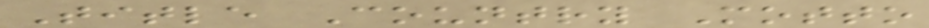Title Country Motto
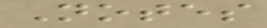Notes
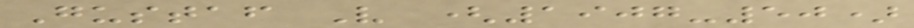Gustaf V (1907-50)
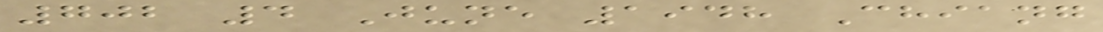702 4 June 1948 Chiang
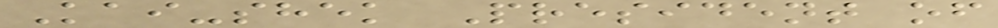Kai-shek President of
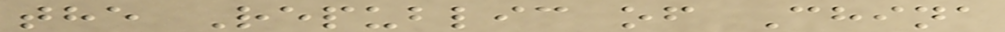the Republic of China
